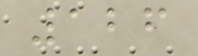126
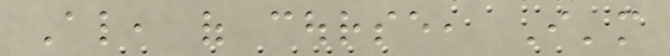Also, of course, I'm
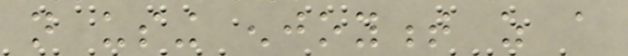not using enjoyment as a
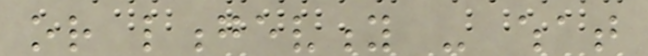or longevity - what
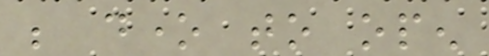be done to open
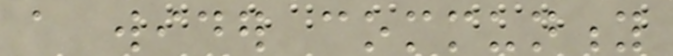a wider community
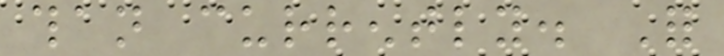than currently. For
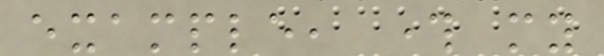example, through my
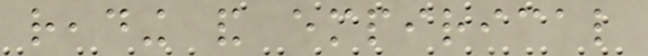reading and empirical
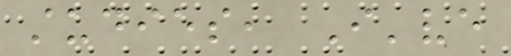studies, I've
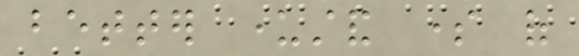better understand some of
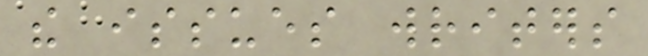the issues writers
